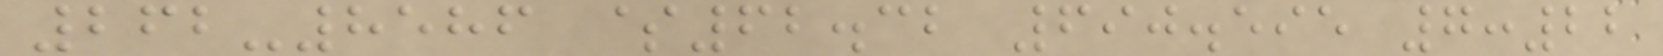262-8586 $62.32 690.595 7:22
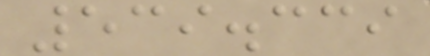539.339
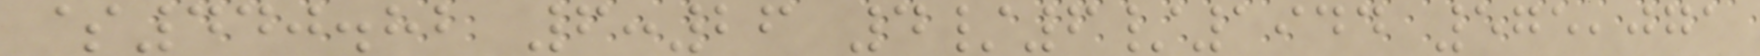$440.82 6:26 4/6/1944 575,071
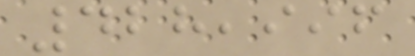428,996
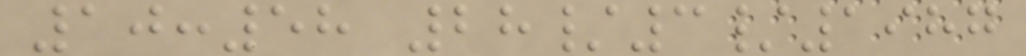10:58 28/3/1987
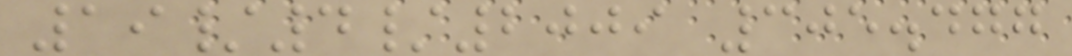19/4/2009 305.477
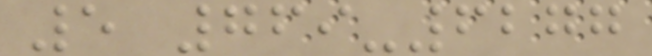5 769-6277
